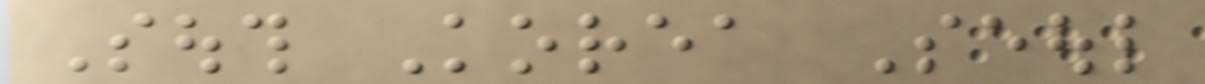South Korea Seoul
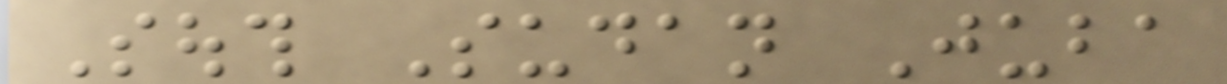South Sudan Juba
